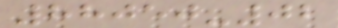88050-02
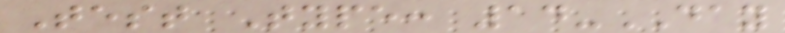Test Type: 14-DAY
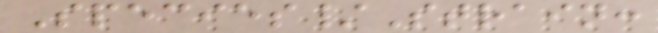Species/Strain:
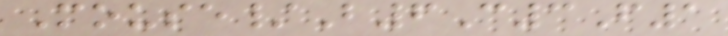Mouse/B6C3F1
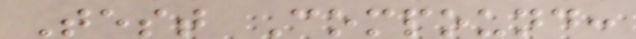Test Compound:
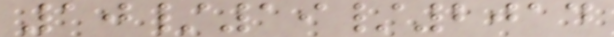10/19/2014
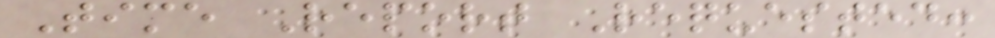Time Report Requested:
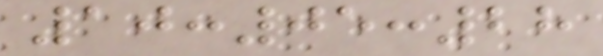10:05:28
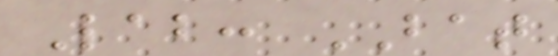Lab: BAT
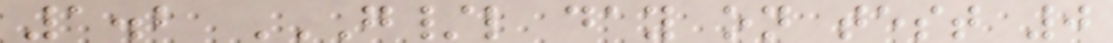1.2 G/L DAY ON TEST 0
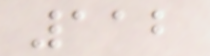112
